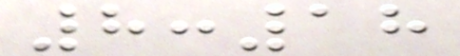8:18
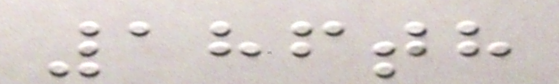186th
